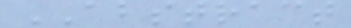ABSTRACT
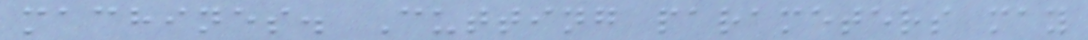machines. Cutting parameters may
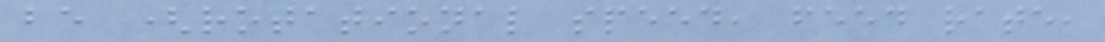be (rotational speed, feed rate,
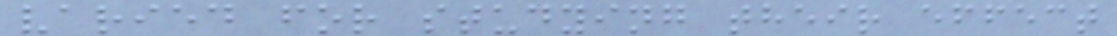varied for studying their effect
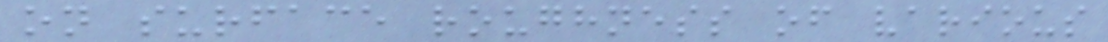on surface roughness of various
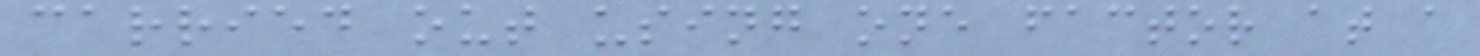carried out using one factor at a
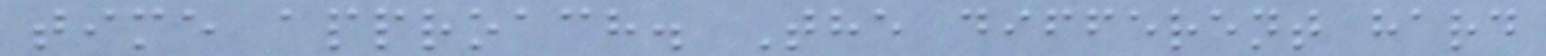time approach. The different hard
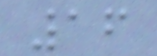16
